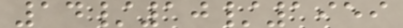14/10/1959
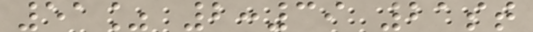51% 2:39 21st
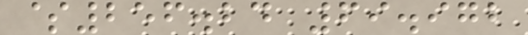$256.24 69.972
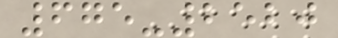675-2520
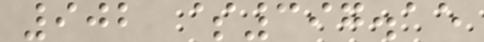902 $397.15
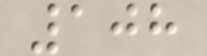108
